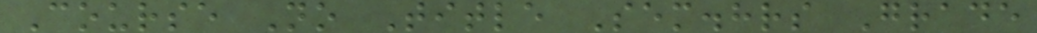Course No Title Sem.hrs Grade
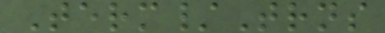Term/Trns
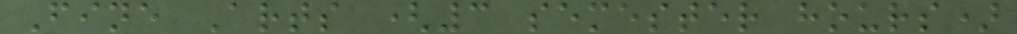Fine Arts (3 semester hours)
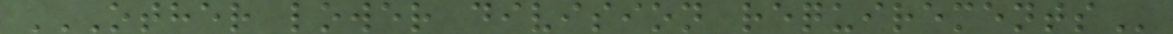OTHER LOWER DIVISION REQUIREMENTS
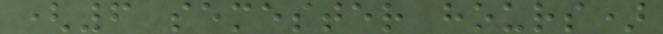(6 semester hours)
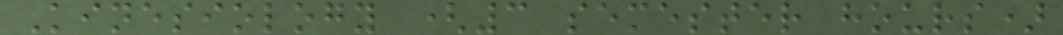Kinesiology (3 semester hours)
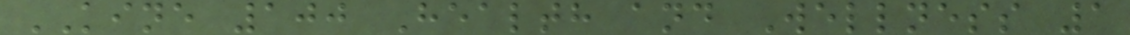KINE 100 Health and Wellness 1
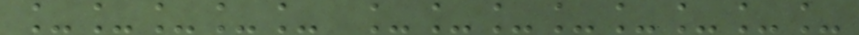_____ ________
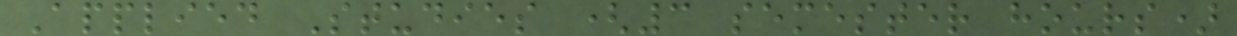Applied Studies (3 semester hours)
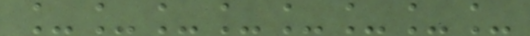________
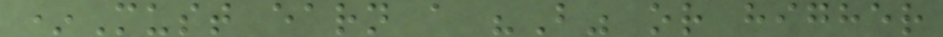*Must earn a "B" or higher
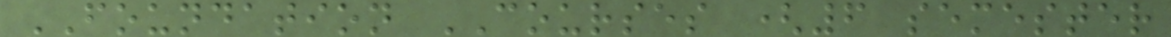FOUNDATION COURSES (6 semester
